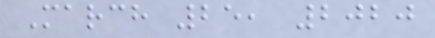March 25, 2020
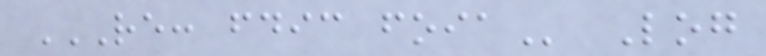RE: FDIC FOIA Log
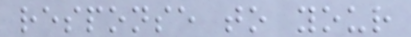response to your
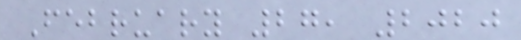February 27, 2020
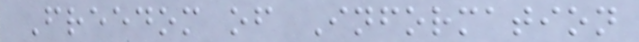Freedom of Information
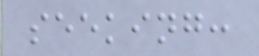seeking:
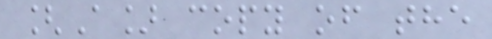[A] copy of the
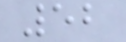52
